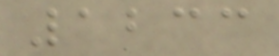1233
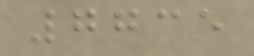7735
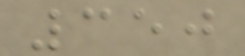350
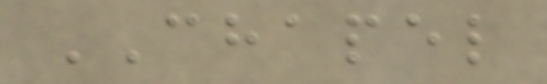CHAPEL
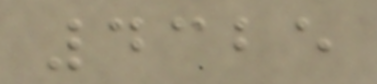4325
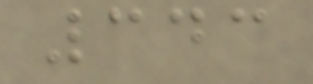343
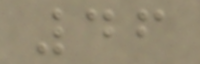46
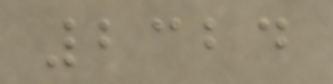2324
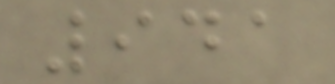941
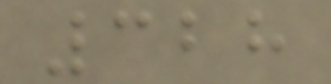328
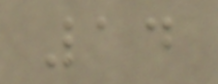14
